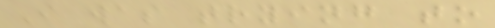I was trying to
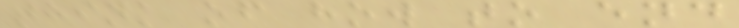think of how to end
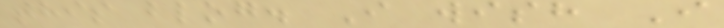this blog. I wish I
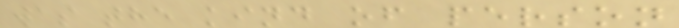was the kind of person
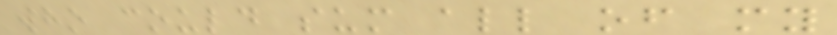who could sum all of my
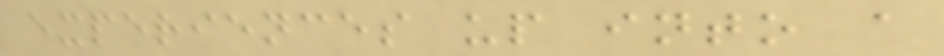experiences up into a
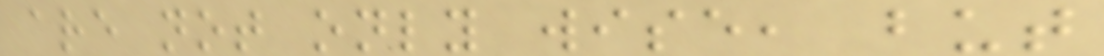are not only wise, but
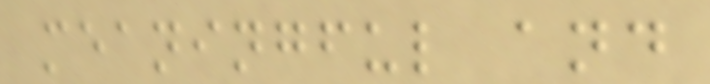meaningful and
